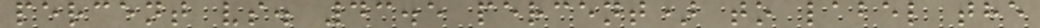percent vs. 43.5 percent) to label the
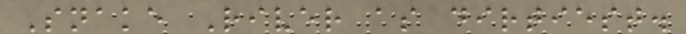Snake River as dirtiest.
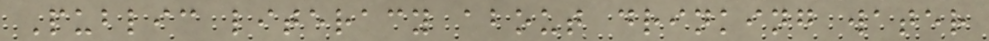Public literacy about drinking water
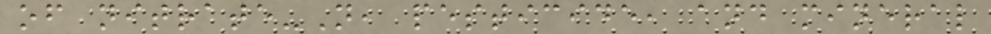of nitrate-N, pesticide, and mineral
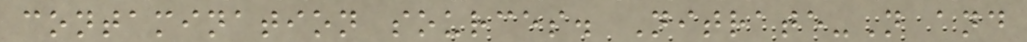contamination sources. Nitrate-N and
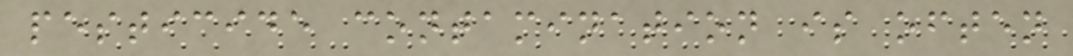pesticide contamination is often
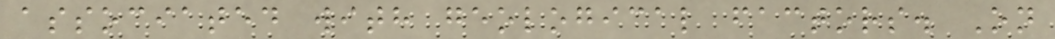associated with geological factors. On
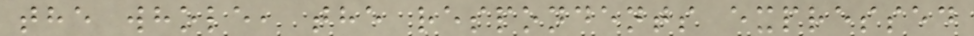the whole, the respondents expressed
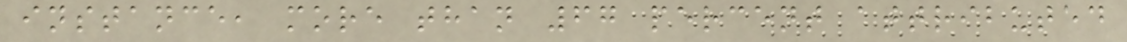instance, more than 67 percent attributed
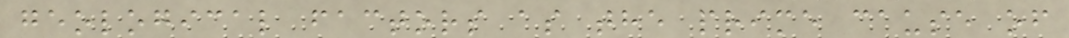geological factors as the prime cause of
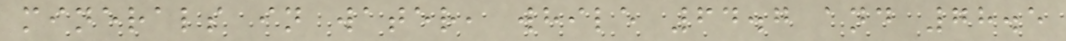minerals in water, while 64.7 and 78.5
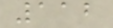112
